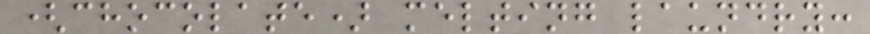(chocolate) melting laundry:
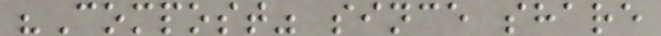"Compost" since share
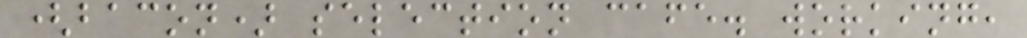(bacon) selection cafe. working,
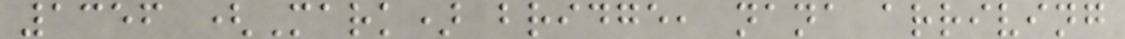1356 (Mark) bridge, nana arriving
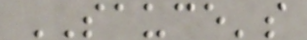SAUCE's
